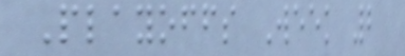Playoffs Week 2
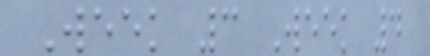Week 3 Week 4
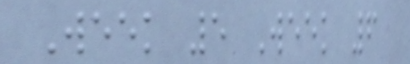Week 5 Week 6
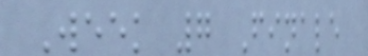Week 7 Finale
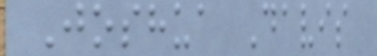Joshua Davis
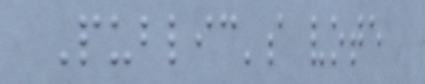Public's vote
